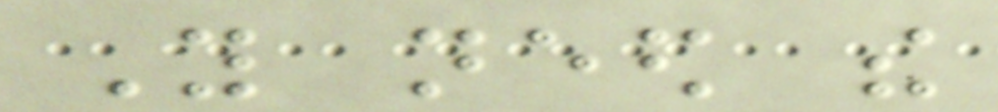You need the
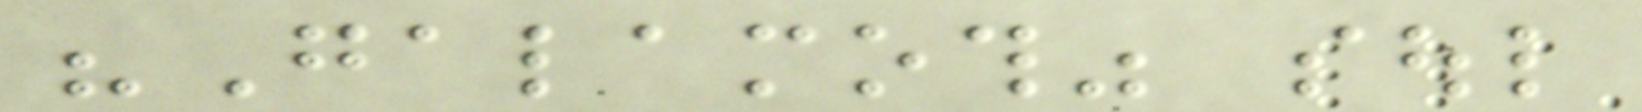"Galamoth" soul
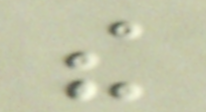the
